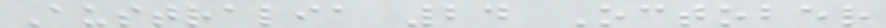Australia 24 October
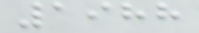1988
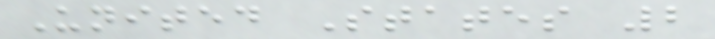United States 2
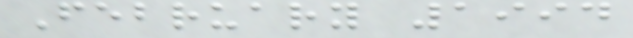February 1994
